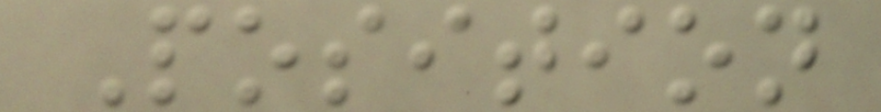Position
